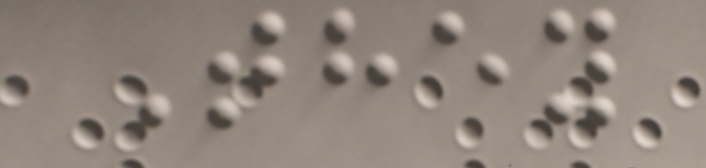They
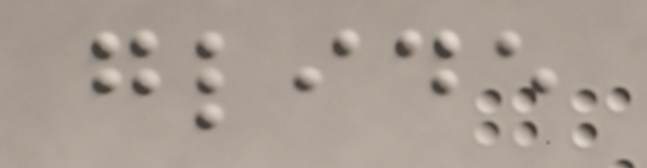glide
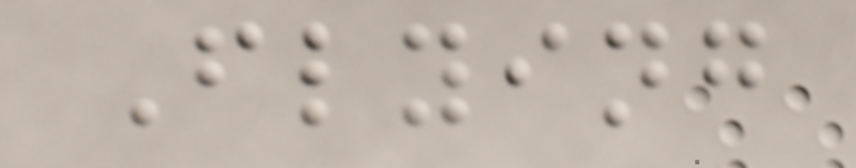Flying
